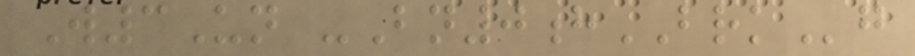W3Un -Bn0hBRKg
